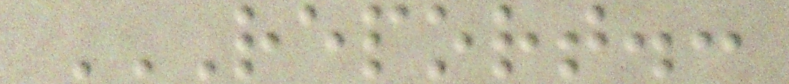REPORT.:
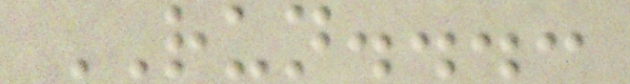RUN...:
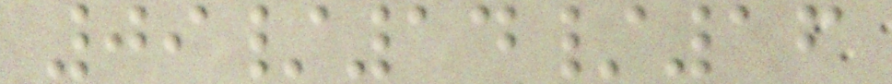09/14/16
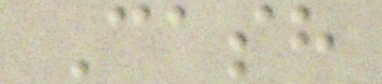Cash
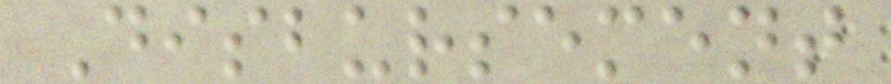Disbursement
